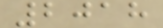2018
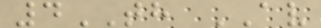4TH AV
